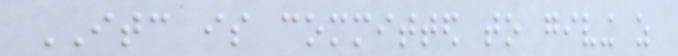ITC is committed to giving as
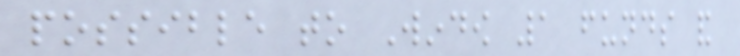possible to Window 1 funds and
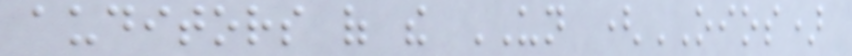auditors of the UN (OIOS)
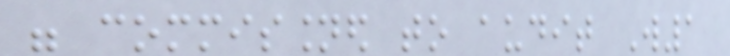were commissioned to audit W1
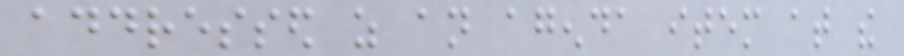addressed as an agenda item at the
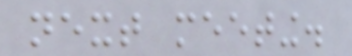next meeting.
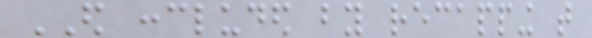ED concluded by recapping that
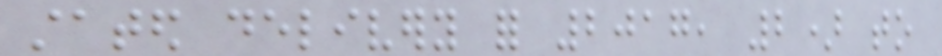stated delivery for 2017, 2) to
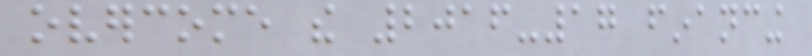overcome the 2016-17 financing
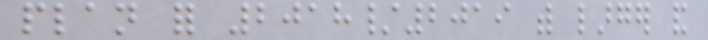plan for 2018/2019 with larger and
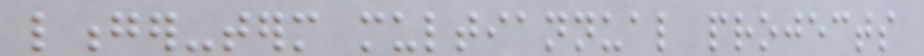longer-term multiannual projects
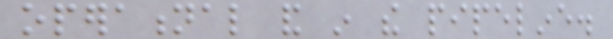operational and in the pipeline.
